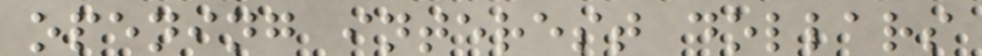opening interest dollars
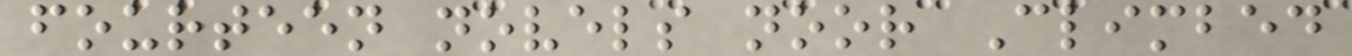fourteen novels noor Climbed
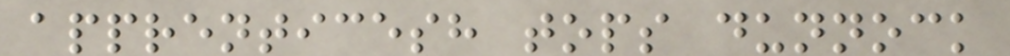apprenticesh tops dunnock
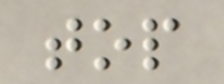top
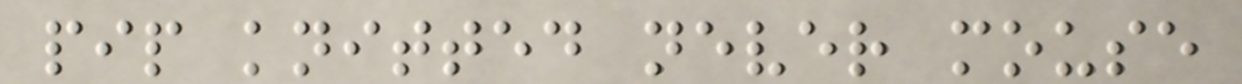pip knitted never mouse
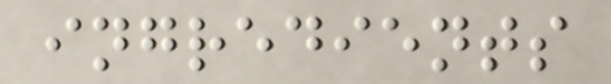ingredients
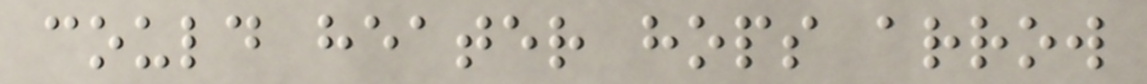could heater hops arrow
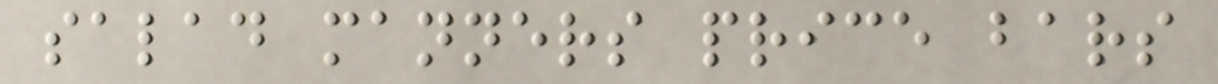salad manners price bars
